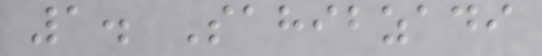1. Sahibzadi
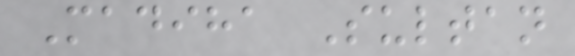Madiha Sultan
